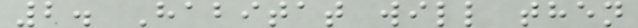2. Habitat will then
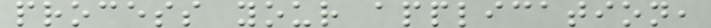process your application,
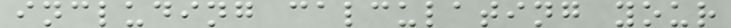including calculating your
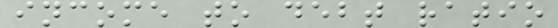income to debt ratio
